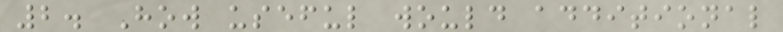2. How useful would additional
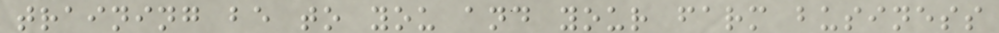training be to you and your farm business
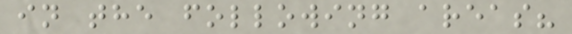in the following areas?
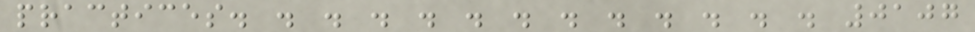practices. . . . . . . . . . . . . 0107
